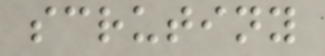scrutiny
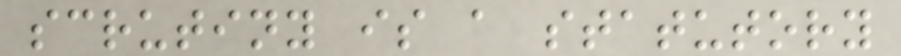scrutiny is a statutory
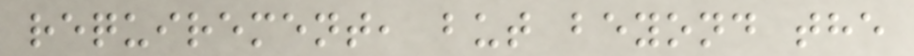requirement, but beyond the
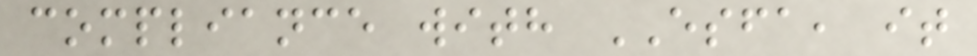compliance with ESFA, it
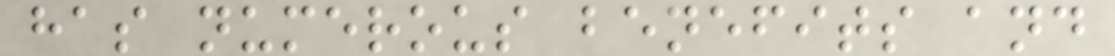has numerous benefits and
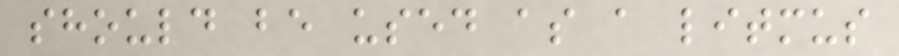should be used as a litmus
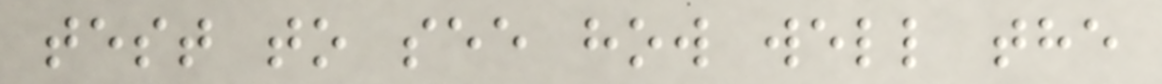test to see how well the
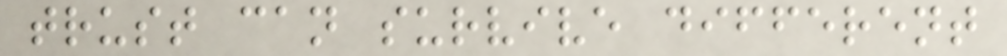trust can survive different
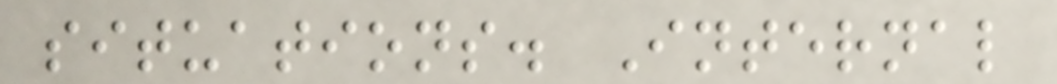situations. Internal
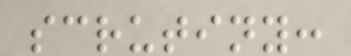scrutiny:
